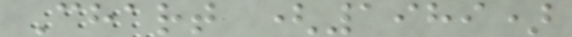Chart (1989)
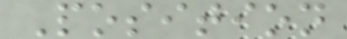Position
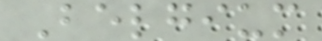Belgium
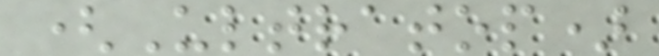(Ultratop)
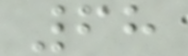68
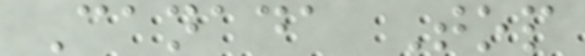Canada Top
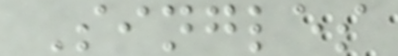Singles
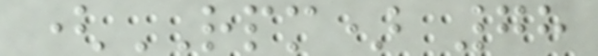(RPM) 78
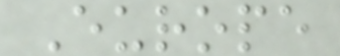Europe
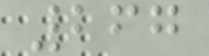267
